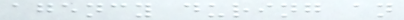agency during an
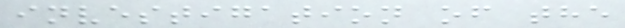investigation of the
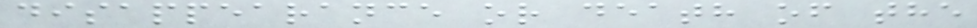disappearance or death of the
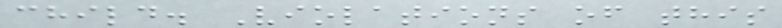child. Violations of this
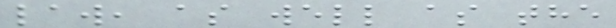law, as well as the
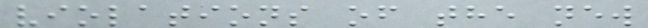violations of the new
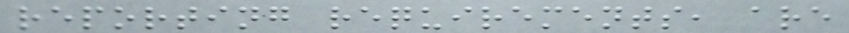reporting requirements, are
